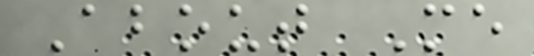About Me
